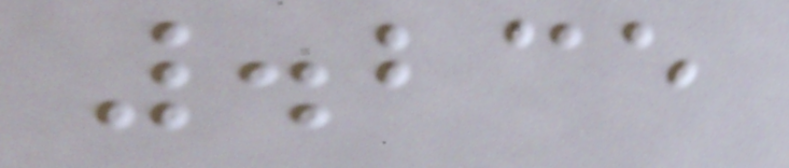.235
